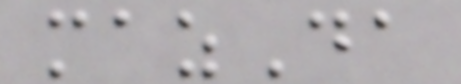mazDa
